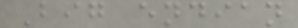Big endian
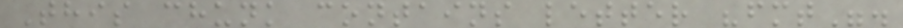This chunk contains letter "fmt".
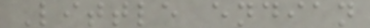Little endian
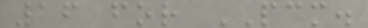16 for PCM.
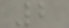2
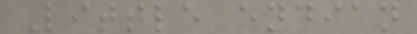Little endian
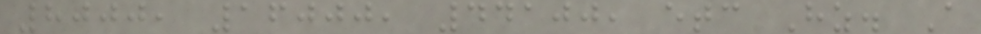8000, 16000, 44100, etc Hz. A
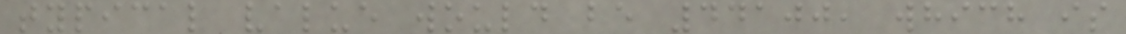typical value would be 44100, which is
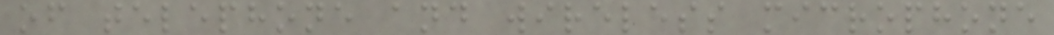of telephone and wireless microphone
